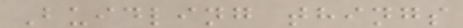Buidling things
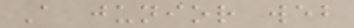A junior web
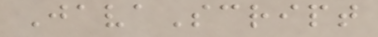JavaScript
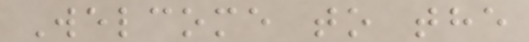Welcome to the
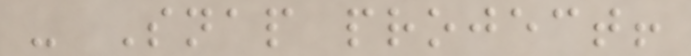- Snap project!
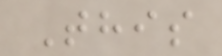This
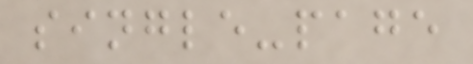single-page
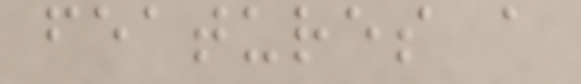features a
